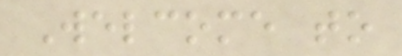Welcome to
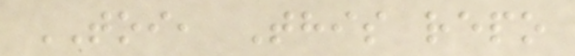TOI, This repo
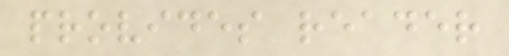provides reader
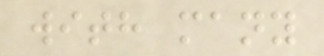with many
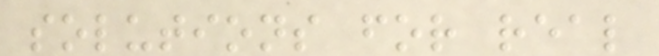solutions for real
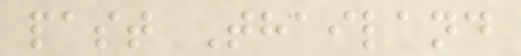past Thailand
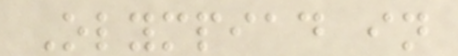Olympiad in
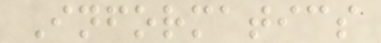Informatics
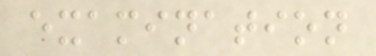examination
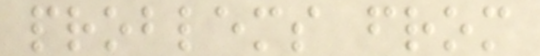problems from
